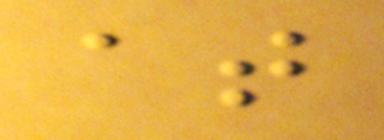at
